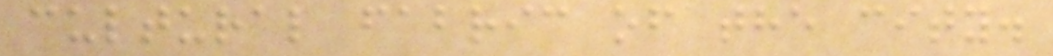cultural fabric of the city.
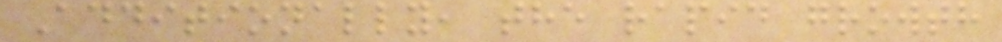Additionally, the rapid growth
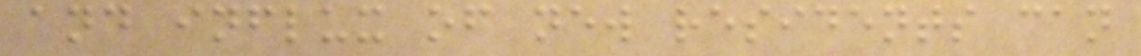and influx of new residents can
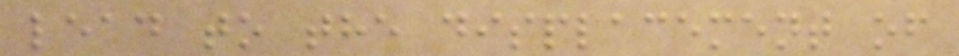lead to the displacement of
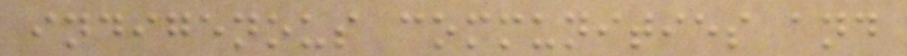indigenous communities and
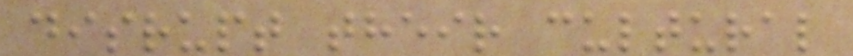disrupt their cultural
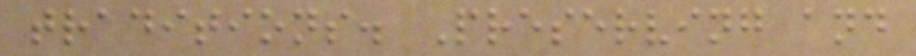traditions. Preserving and
